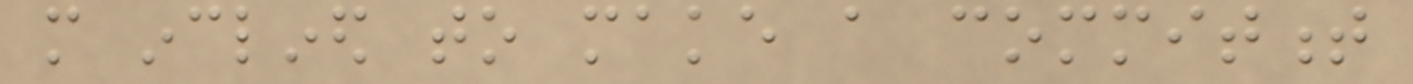more inclined to make a commitment
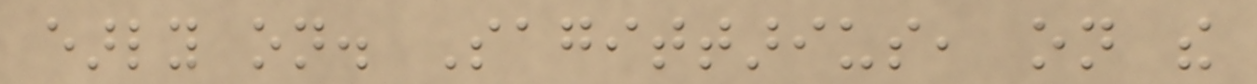early on. Sagittarius, on the
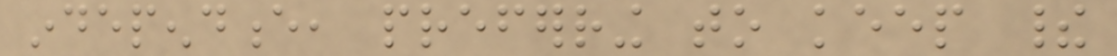independence, preferring to keep their
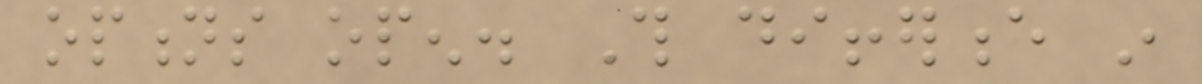options open. This difference in
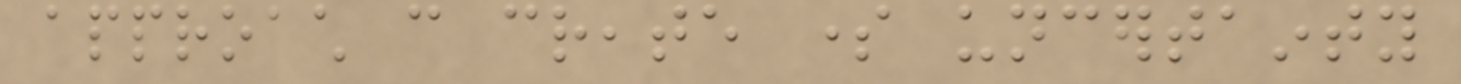approach can create some uncertainty
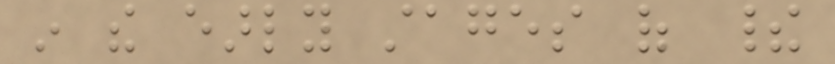in the early stages of their
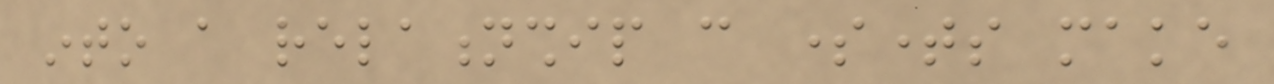into a relationship can sometimes make
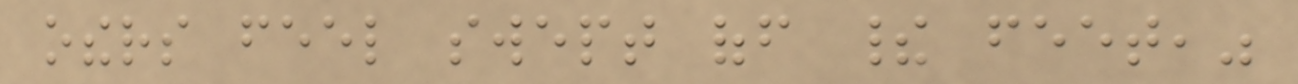others feel swept off their feet,"
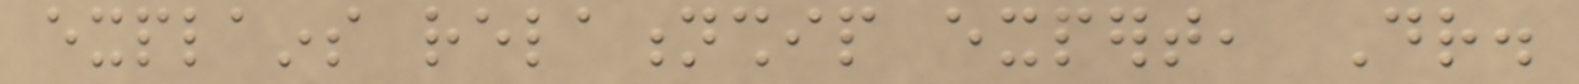explains relationship expert, Dr.
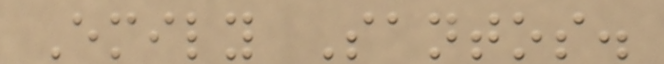Emily Santos.
